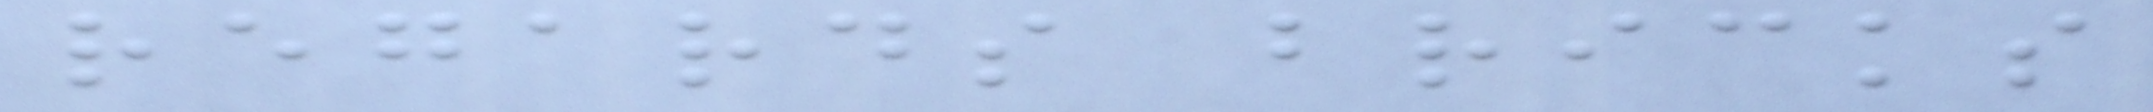regards bricks
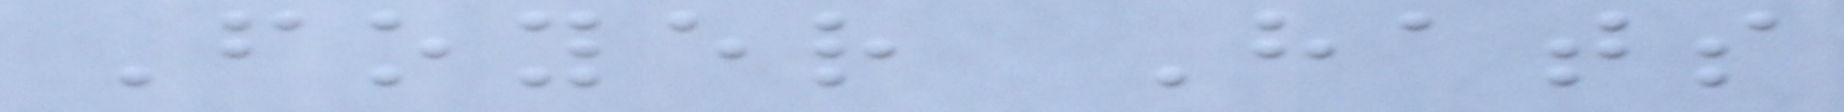Foyer Hats
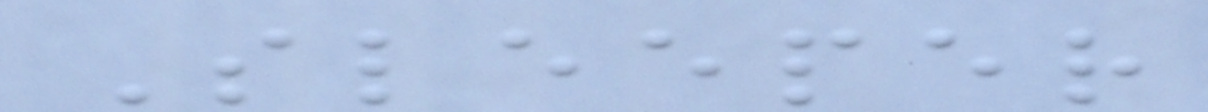Sleeper
